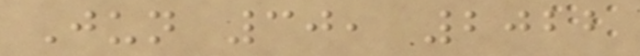Jun 30, 2022
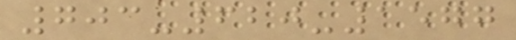703-620-1577
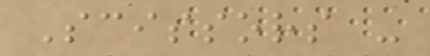Scissors -
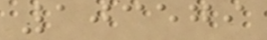103579
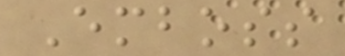Emboss
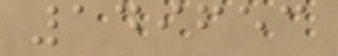149653
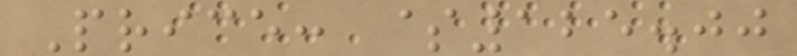Price: $125.00
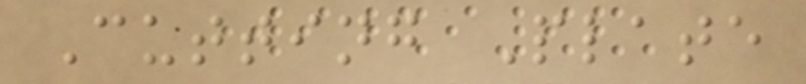Cutting Plate
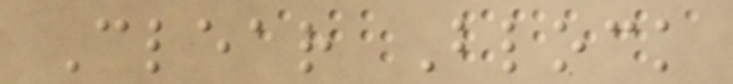Clear Block
